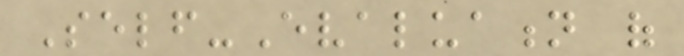Self-Evaluation of
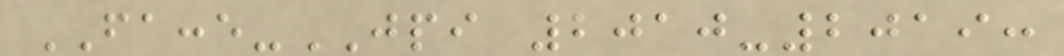FACCE-JPI 2010-2019:
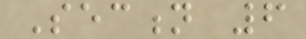Section 6
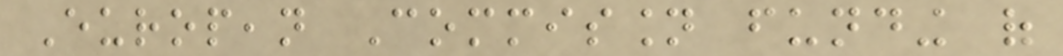European Commission funding of
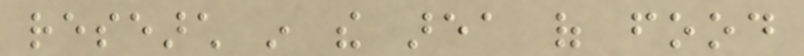research in the area of food
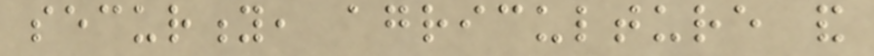security, agriculture and
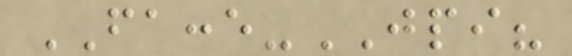FACCE-JPI?
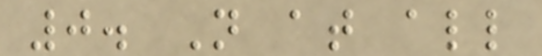0. Not at all
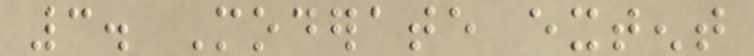3. Moderate extent
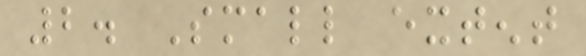2. Small extent
